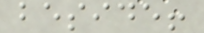beside!
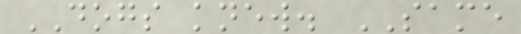DOGS knew. SAME
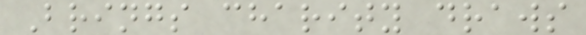Brings charity draws
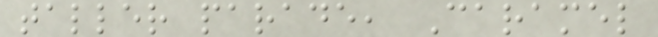taller parade, Caramel
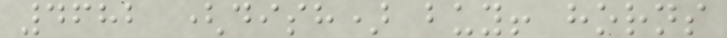4682 (dish) buy! horns
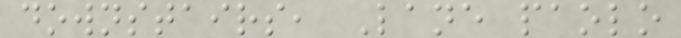downstairs, Lane paolo
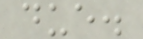due.
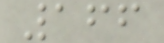166
